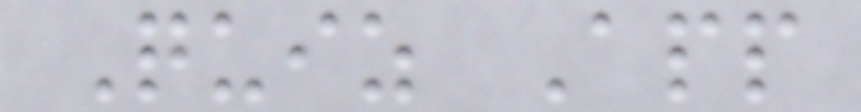Quiz App
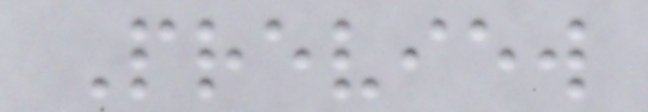Preview
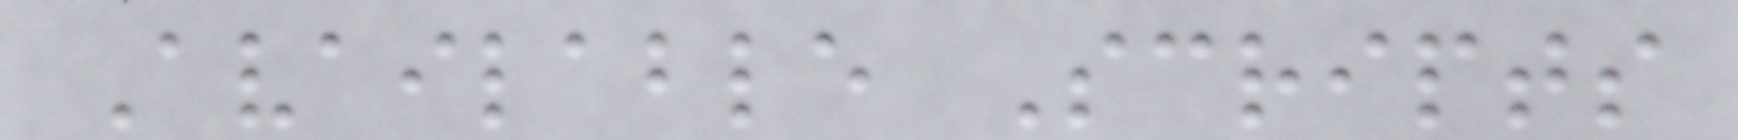Available Scripts
